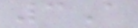3A
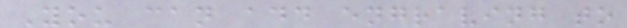You can add engraving to
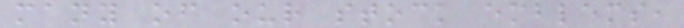many of our stock emblems,
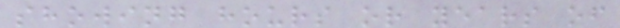showing hours or years of
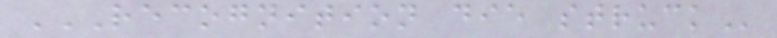RECOGNITION DIE STRUCK
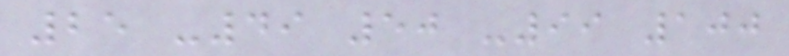25 -49 50 -99 100
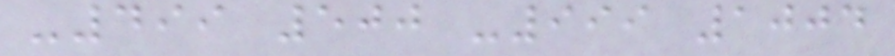-499 500 -999 1004
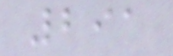291
